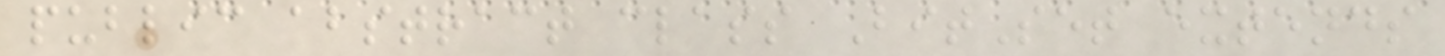public abstract class BitSet extends
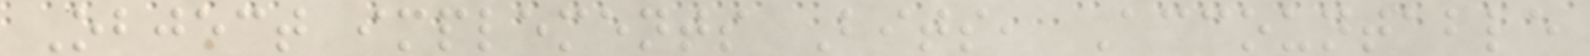Object implements Bits, Accountable
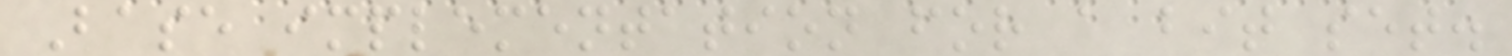Base implementation for a bit set.
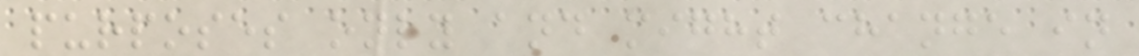purposes only and might change in
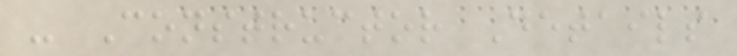- Constructor Details
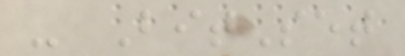- BitSet
